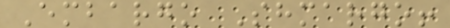Embargo Shmargo!
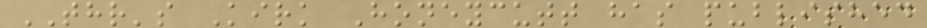THR's Kirk Honeycutt has published
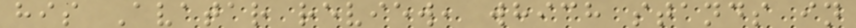his Avatar review, which stands in
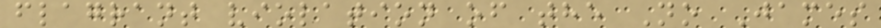flagrant violation of the No James
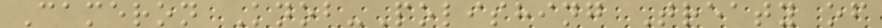Cameron Knob-Polishing Treaty of
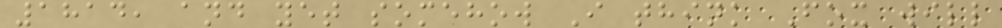1814, and yet somehow I think Fox will
